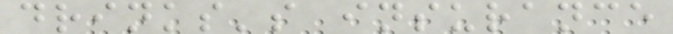drinks's insurance
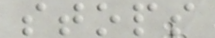stops
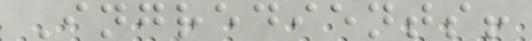Ingredients!
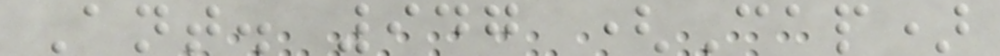Ant. 947 (Cap)
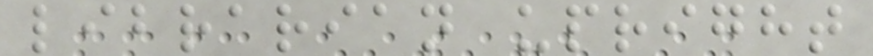librarian upright
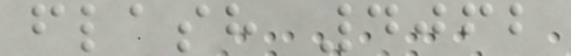flash 4062
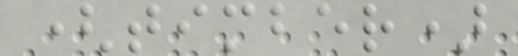(timber)
